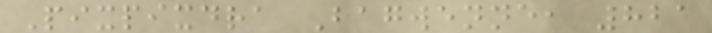Pixpixdra Bagwenne, 821
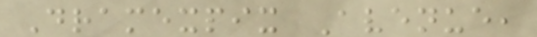Dramexpix Avenue,
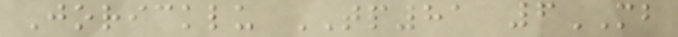Joricklu TP81 6MB
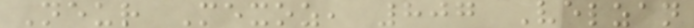Neur Mexoz, 807 Velzan
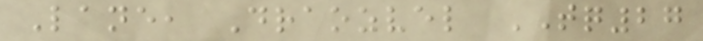Lane, Draozvel TQ27
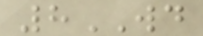8WD
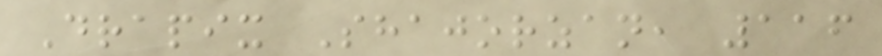Drapix Shajorzan, 116
